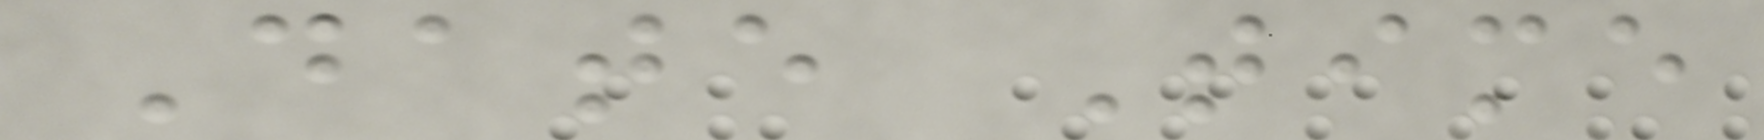Date Time
